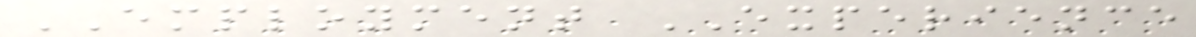EMPLOYMENT EXPERIENCE
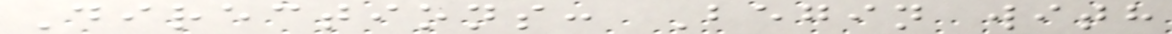Directions: Begin with
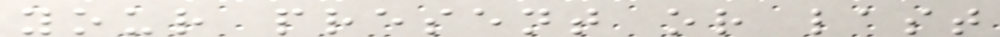your present or last
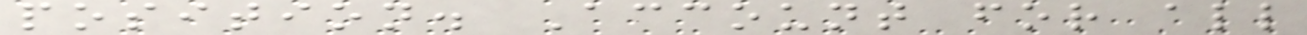position. Account for all
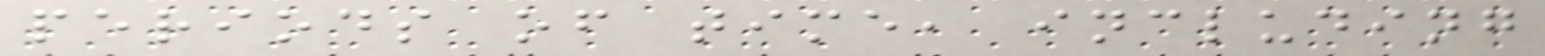periods of time, including
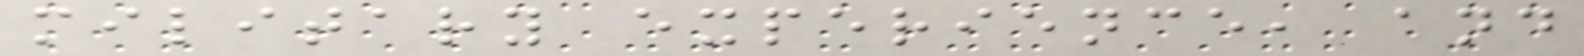military experience, and
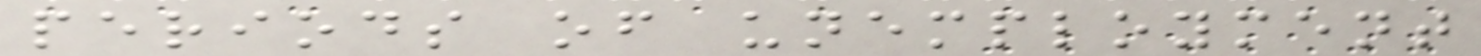periods of unemployment
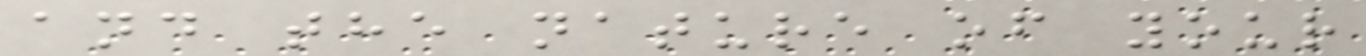and the nature of your
